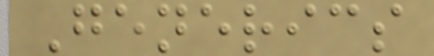Generics
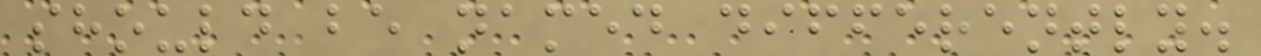should be named differently.
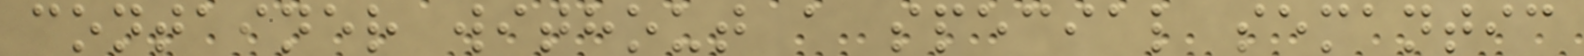container without a special semantic
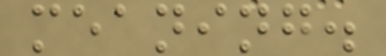meaning.
